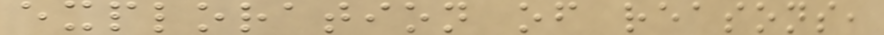exploration of reasons,
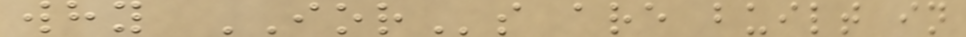why IORs are built in
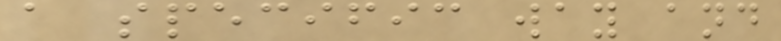a specific way and
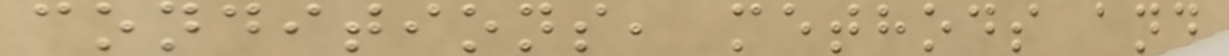conditions, methods and
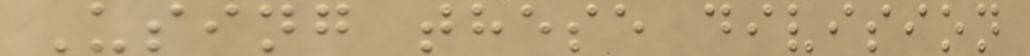Using these division
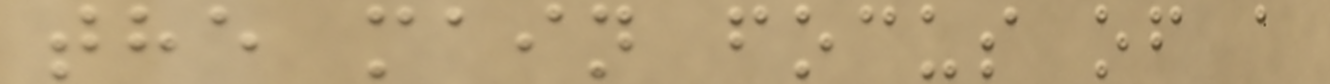the main focus of a
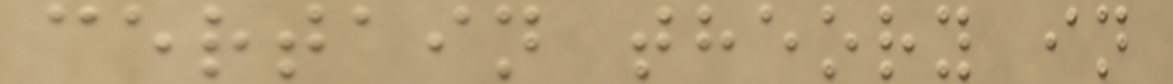certain theory in
